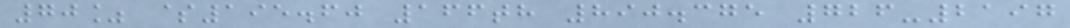70% $195.60 166th 890.375 726-2197
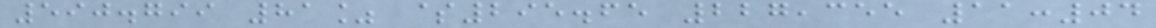590.799 81% $295.65 227,355 11:04
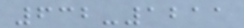632-1211
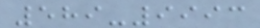589-9993
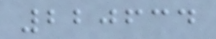220634
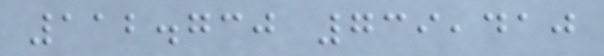112.730 739,410
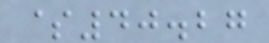$40.27
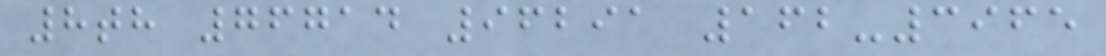8th 76714 96291 162-3965
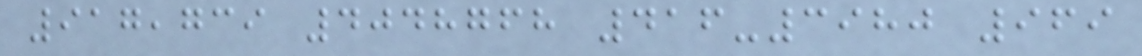917,739 4048768 416-3980 969
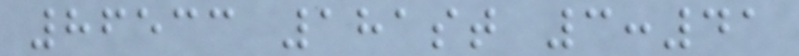86533 181st 3:41
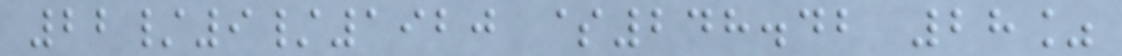22/9/1920 $248.42 28%
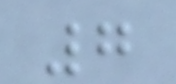7
